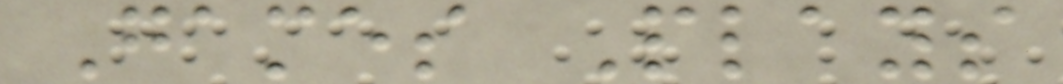Games Plays
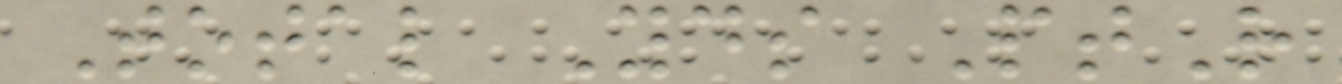Total Yds PtR
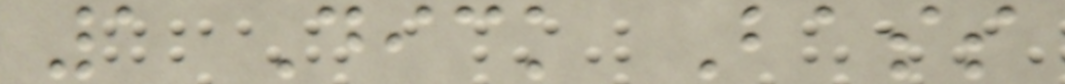1 Dick Bass
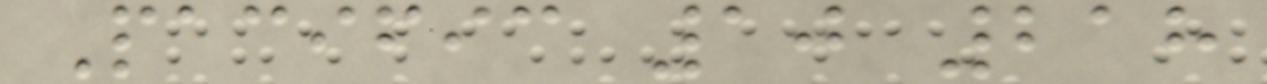Pacific 10 218
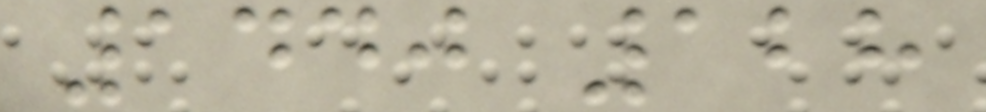1440 128
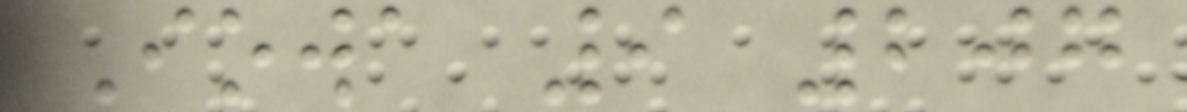Iowa 9 207
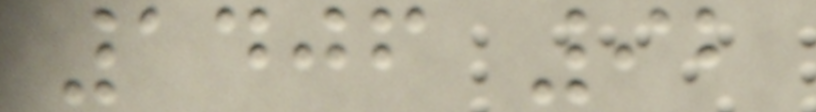1406 92
